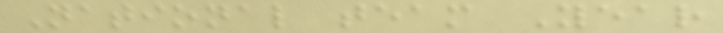National team Year
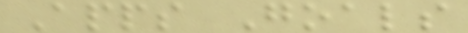Apps Goals
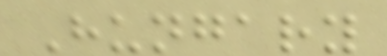Hungary
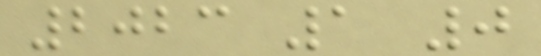2023 1 0
